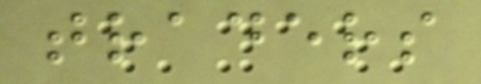traders
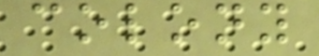colony
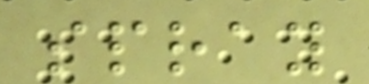spray
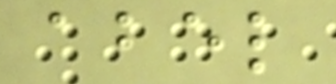abel
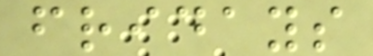fridays
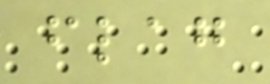flag
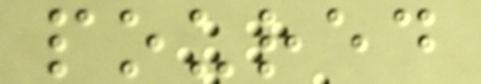poured
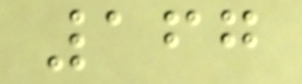167
